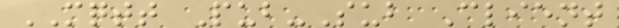MQTT Pub-Sub Client
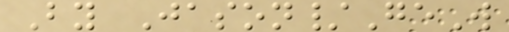By Jason/GeW
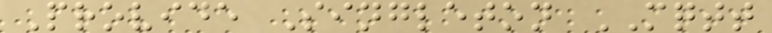Provide Singleton MQTT
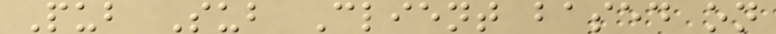Pub Sub Client based on
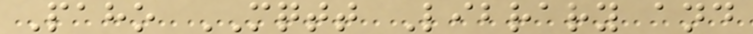Paho MQTT Library and
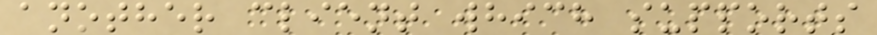another client which supports
